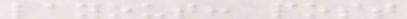layout: post
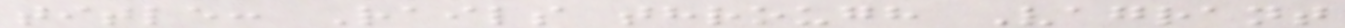title: Rails through Vagrant
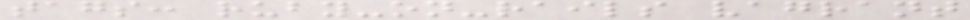tags: ruby-on-rails vagrant
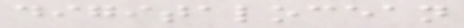digitalocean
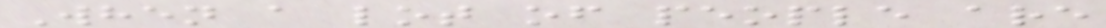When a lot of people are
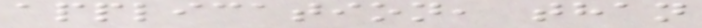application, than
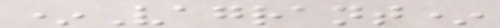*Vagrant*
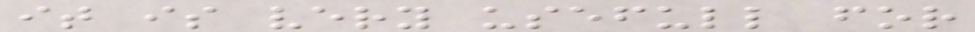it is very usefull for
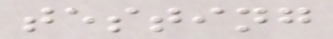testing
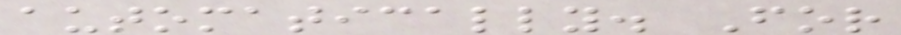automatically. For
